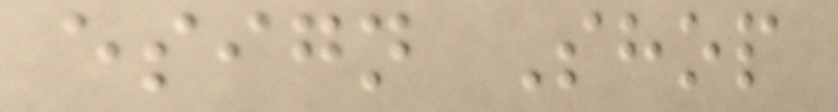esign Shop
